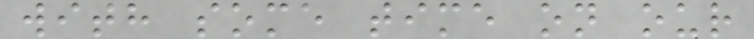with some time on our
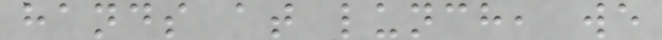hands at lunch, we
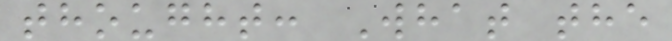thought: What the
